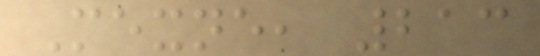Mexne, 213
